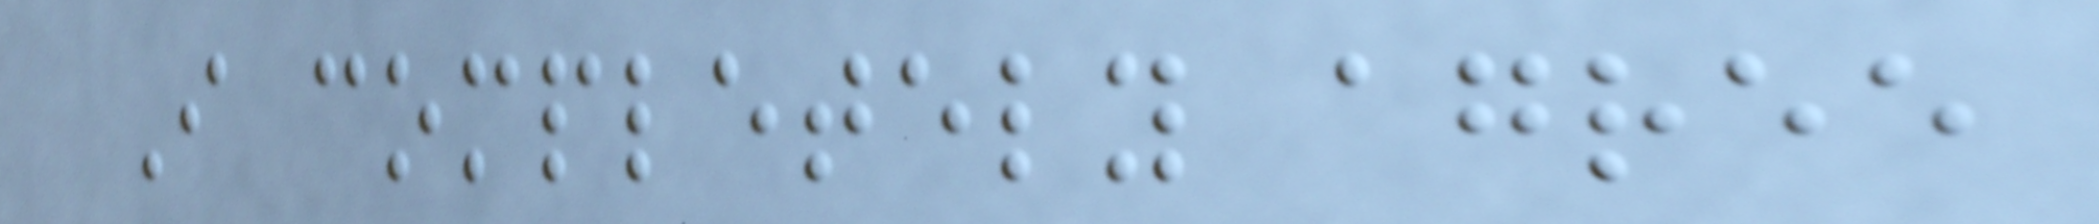I completely agree
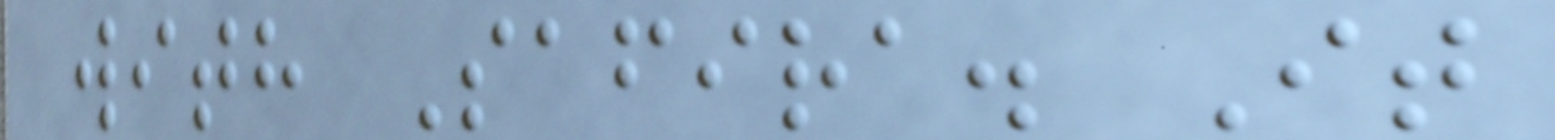with Safira. It
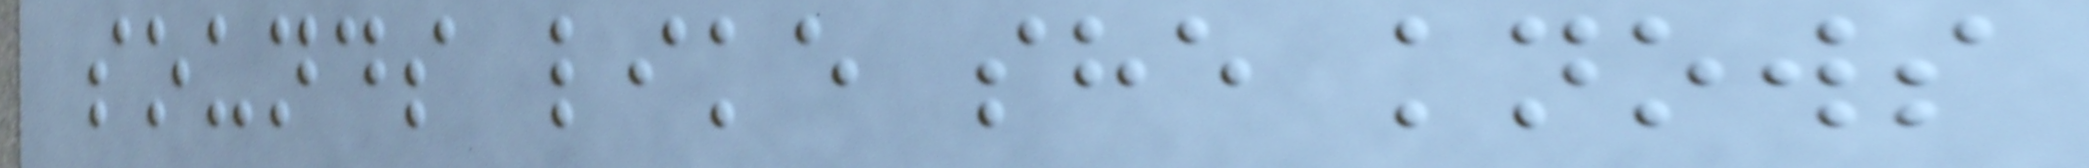sounds like she knows
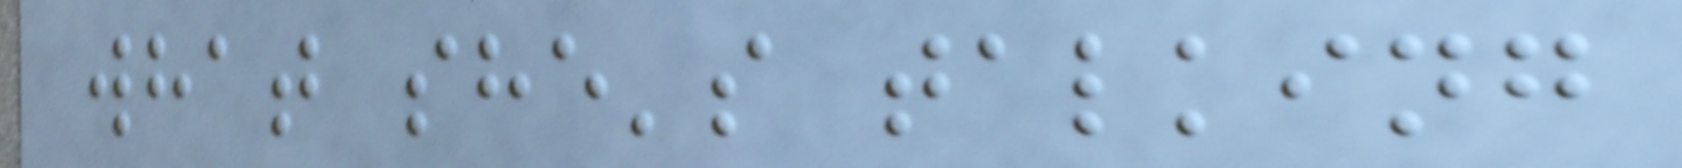what she's talking
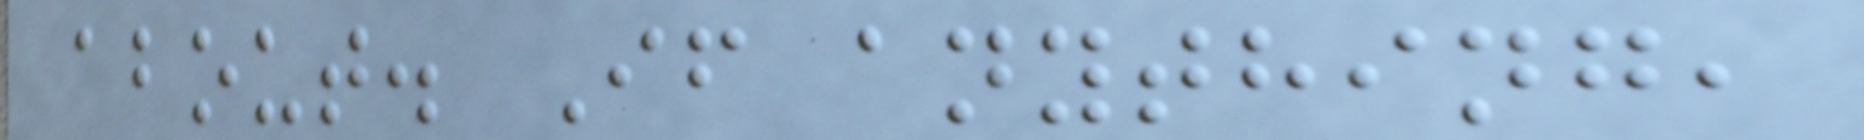about. If anything,
